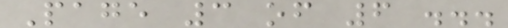Page 3 of 6 ...
